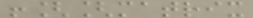![[matrix
